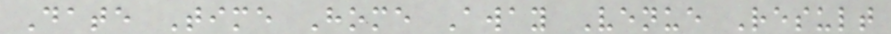Date Time Home Away Venue Result
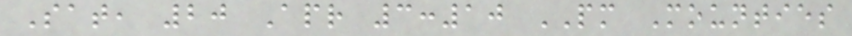Sat, 20 Apr 3:10 PM Mounties
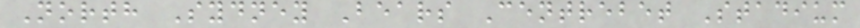North Sydney Bears Centrebet Stadium
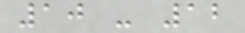10 - 12
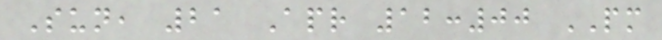Sun, 21 Apr 12:00 PM
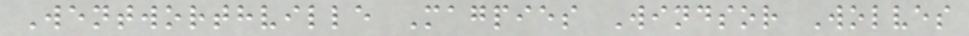Wentworthville Magpies Windsor Wolves
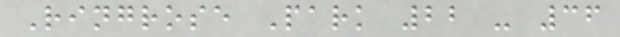Ringrose Park 22 - 36
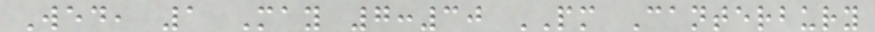Wed, 1 May 7:30 PM Canterbury
